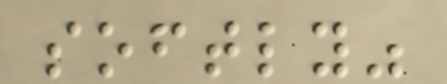softly"
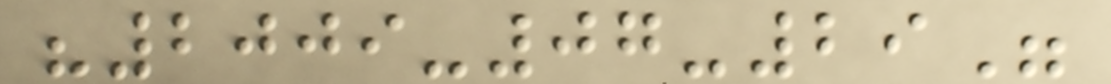"2009-07-29"
